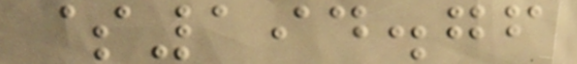$194.76
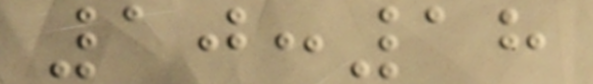10:18
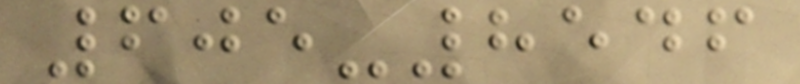605-8546
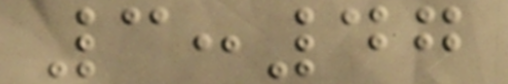3:47
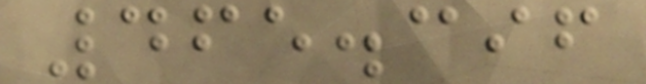465.396
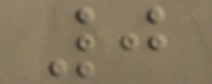0
